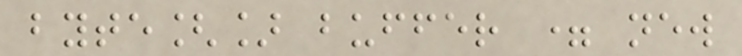byte[] buffer = new
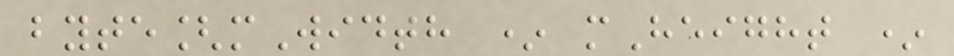byte[mWidth * mHeight *
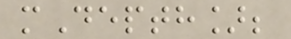mDepth];
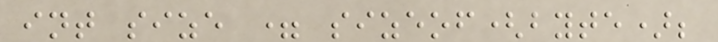int size = sizeof(byte);
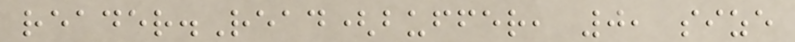reader.Read(buffer, 0, size
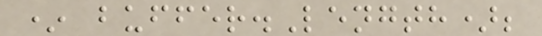* buffer.Length);
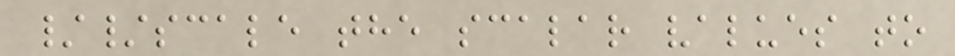//scale the scalar values to
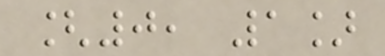[0, 1]
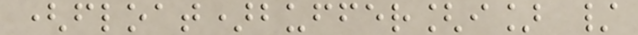(float)buffer[i] /
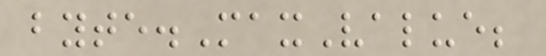byte.MaxValue;
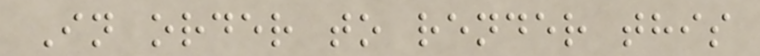In order to render this
